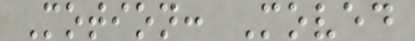Motion: Moved
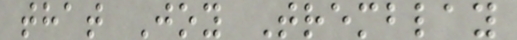that Joy Tremblay
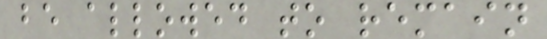be allowed to remain
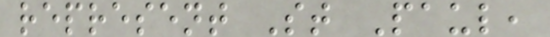represent St Paul,
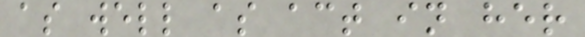as well as act in her
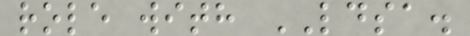role with LDSA.
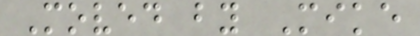Moved by Mike
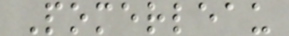Pomerleau
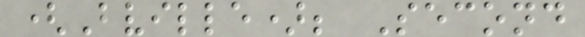(Bville); Second
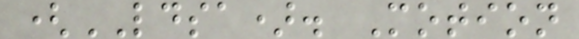(LDSA). Motion
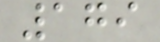179
